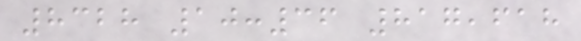8328 10:36 817,618
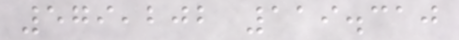579,202 119.310
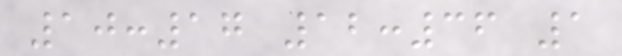10:17 12:36 1
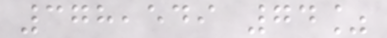378,549 74%
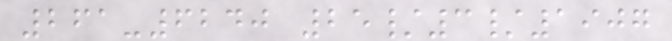261-6240 25/3/1907
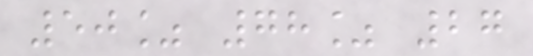50% 78% 27
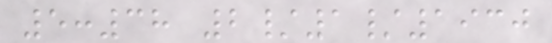5:38 2/1/1930
